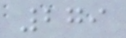279
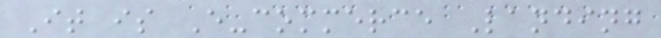It is E-commerce Landing
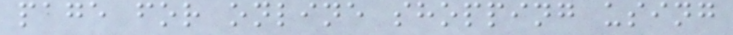page for online shopping using
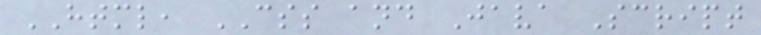HTML, CSS and Java Script
